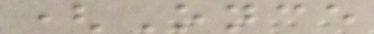(Once
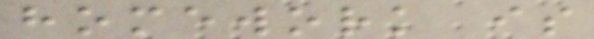homework is
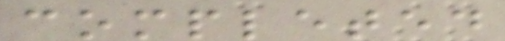completed
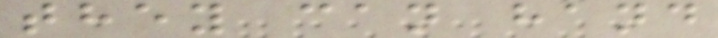they can hand
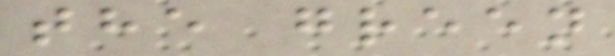the green
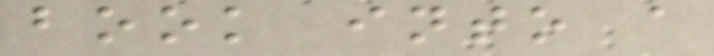book into a
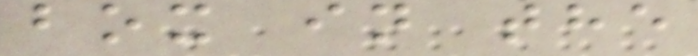box in the
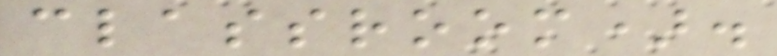classroom).
